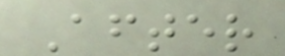After
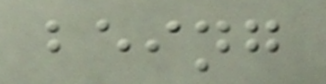being
